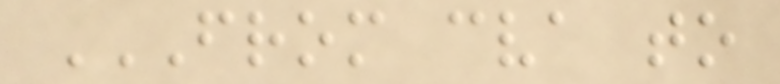FROM CVA TO
